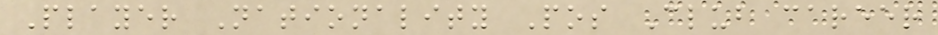Player Nationality Pos Club career
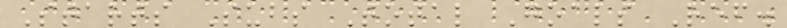Starts Subs Total Goals Ref.
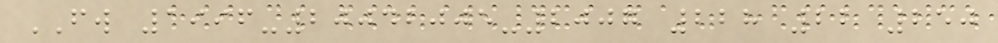FW 1996-20042005-2007 228 22 250
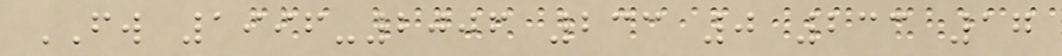FW 1996-2006 233 0 233 17
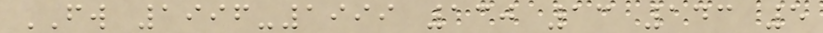FW 1996-1999 130 13 143 5
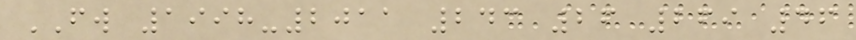FW 1998-2011 243 26 269 46
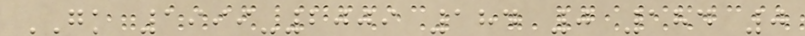GK 1999-2009 184 0 184 0
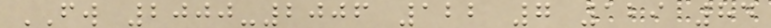FW 2000-2006 122 7 129 84
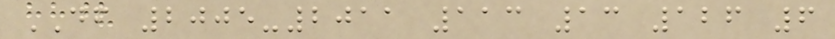DF 2005-2011 113 13 126 6
